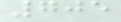705
